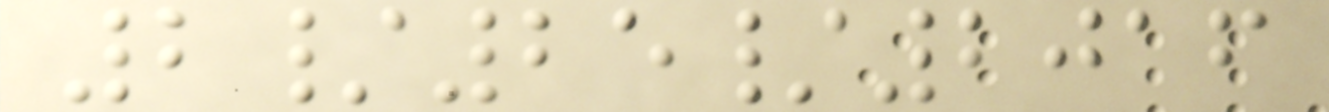2/25/2016
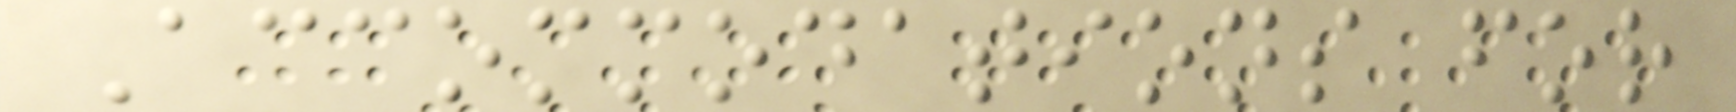Accommodations for
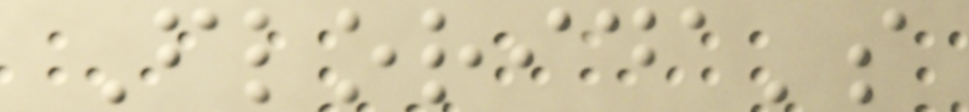Florida's
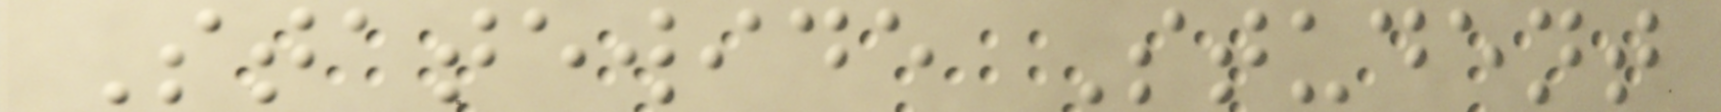Statewide Student
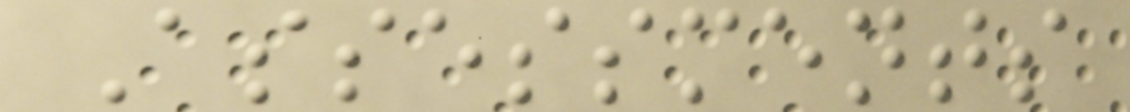Assessments
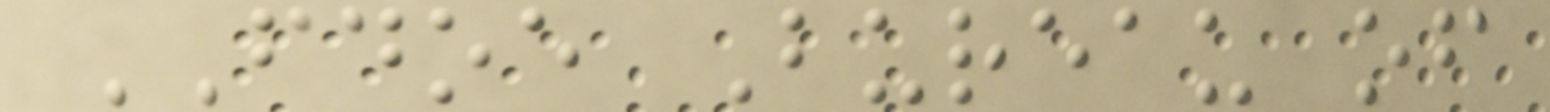FDOE Bureau of
